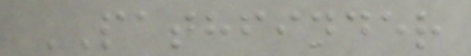PATHFINDER
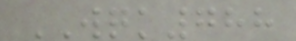WQK788
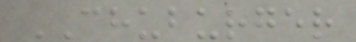CHUBURGER
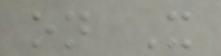on X
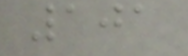101
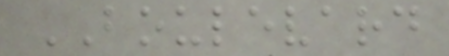BOULEVARD
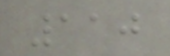110
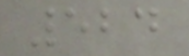524
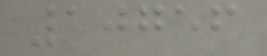10756
